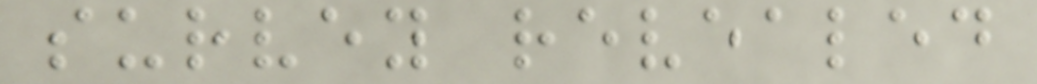survey revealed
